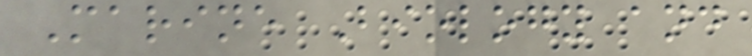Marine Biology and
